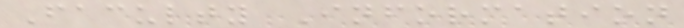Faculty Information
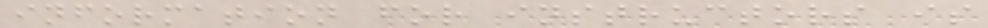information for instructors is
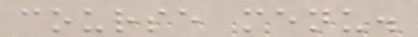course menu.
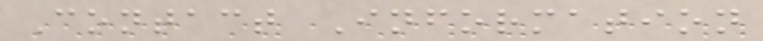Contact Information
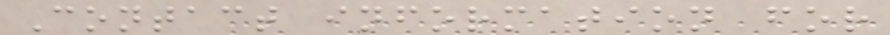Contact information for
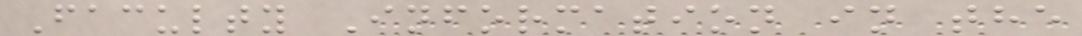Faculty Information in the
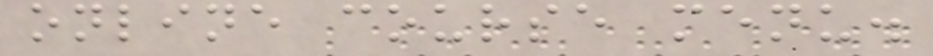online course menu.
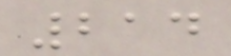214
